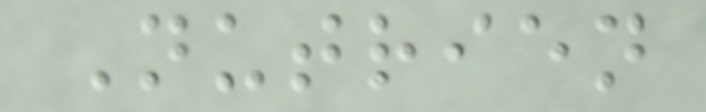Nutrien
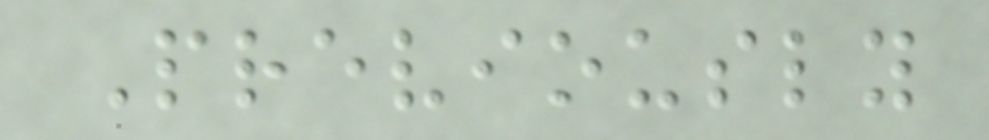Previously
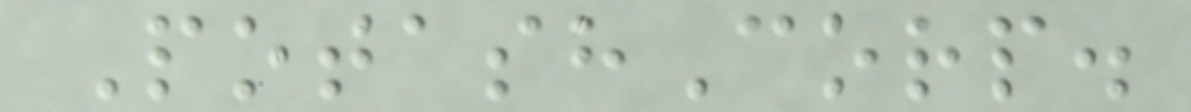PotashCorp.
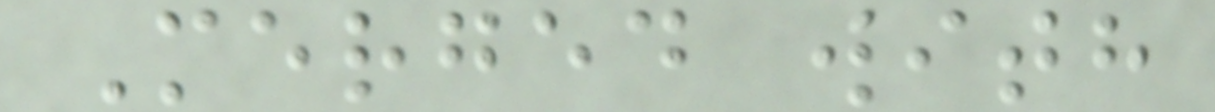Merged with
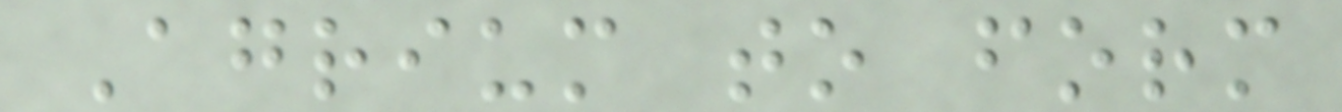Agrium to form
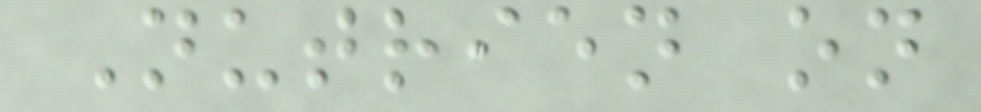Nutrien on
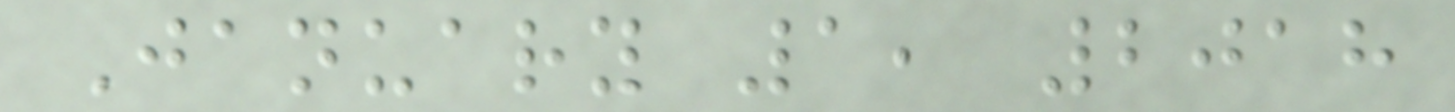January 1, 2018
